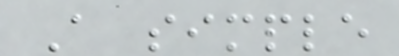A simple
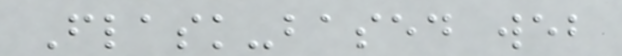Flask-based web
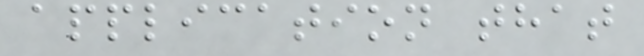application that
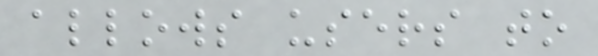allows users to
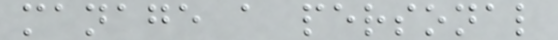manage a personal
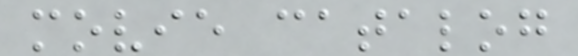movie catalog
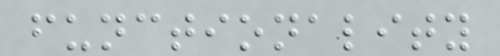functionality
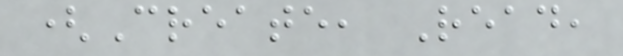(Create, Read,
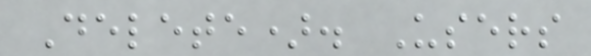Delete). Users
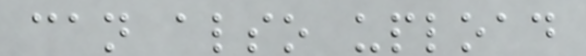can also upload
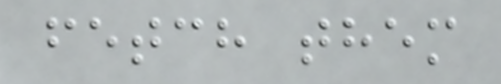fetch them
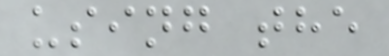using the
